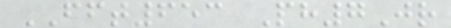FFT653 Ph7Jr
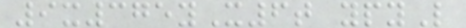9x375yX6t ypyL
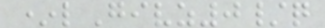*lGivz0/q
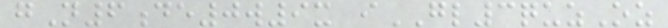gN6de0w9x iGL3quzOz
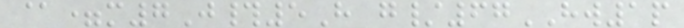@=m7J#5H g/67HW1p
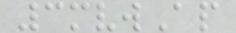3mvwAp
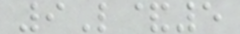9L&5
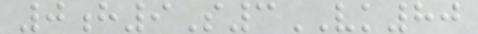0h9S3VK80
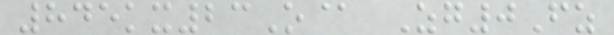845kx23O@ Zg0Fz
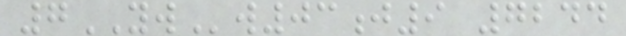7YWw03j9 7244
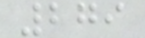279
